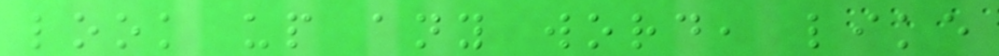look up any word, like
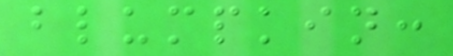blumpkin:
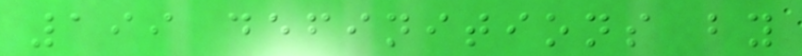199 definitions by
